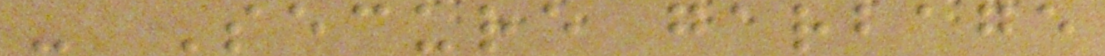- Secure garbage
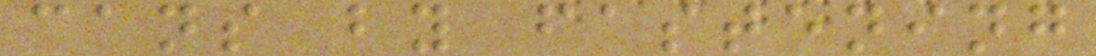cans by fastening
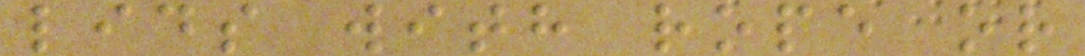lids with rope or
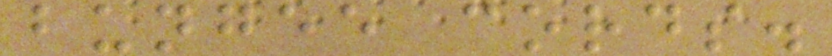bungee cords.
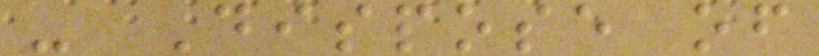- Dispose of
